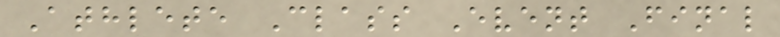Athlete Class Event Final
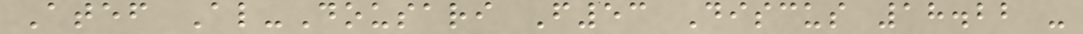Atef Al-Dousari F53 Discus 18.22 -
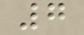7
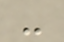-
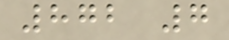872 7
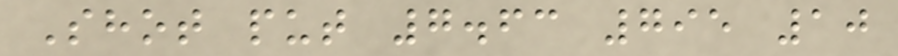Shot put 7.63 795 10
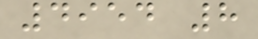4954 8
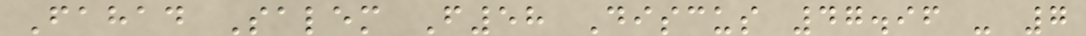Fahad Salem F58 Discus 47.96 - 7
